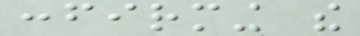confirming the
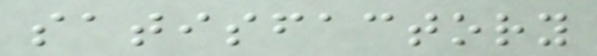satisfactory
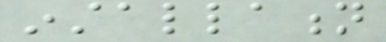installation
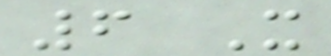6 It
